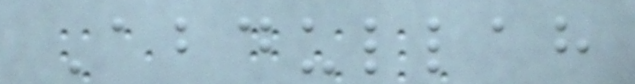Abdullah
